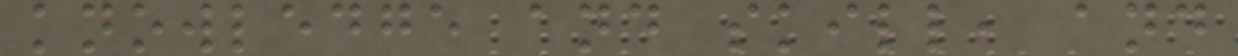knowledge and skill, and
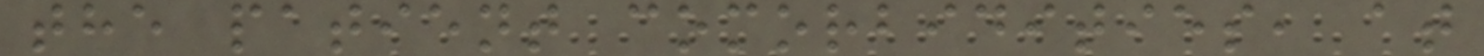the patient comorbidities, at
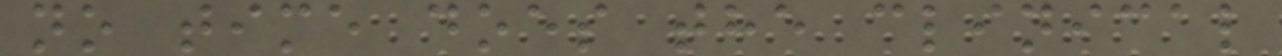no time does the clinical
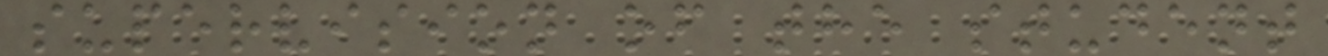supervision of the student
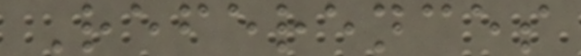References
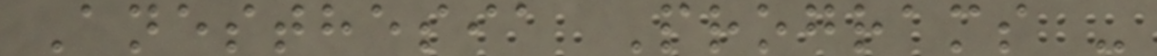Anesthesia Programs -
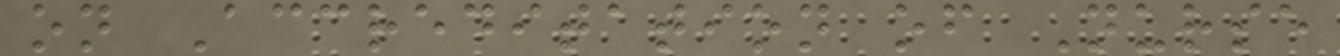on Accreditation of Nurse
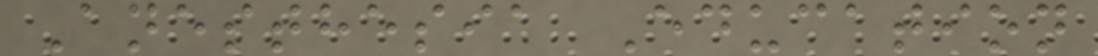Anesthesia Education
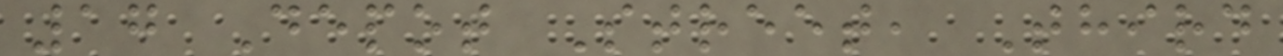17 Depot Street, Third
